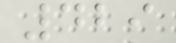429
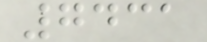7431
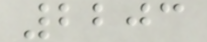2203
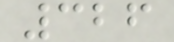326
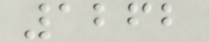1262
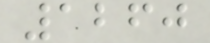1260
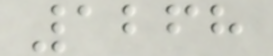1268
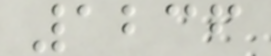1236
